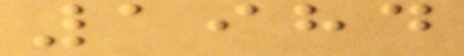1984
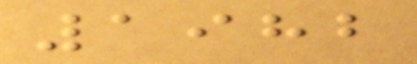1982
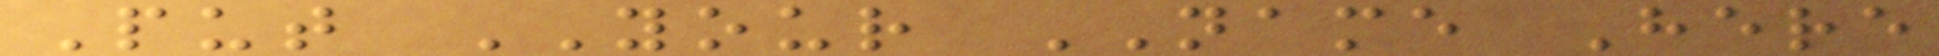Put YOUR NAME Here
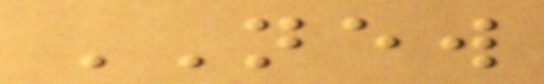NEW
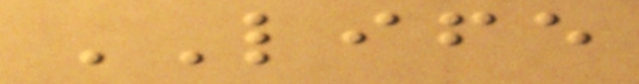LIFE
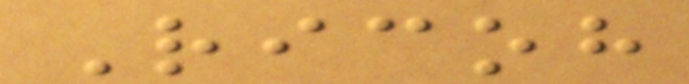Ricoh
